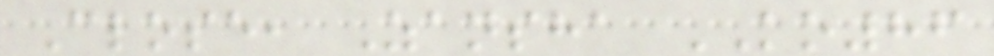Close, Zansha KO86
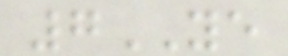7YE
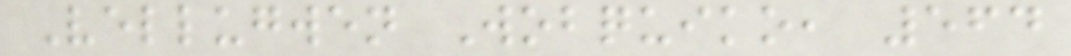Vellugwen Wobquiko, 564
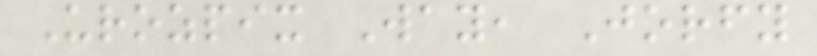Urozpix Way, Jorfy
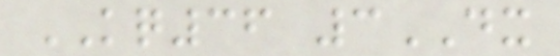KQ36 3DX
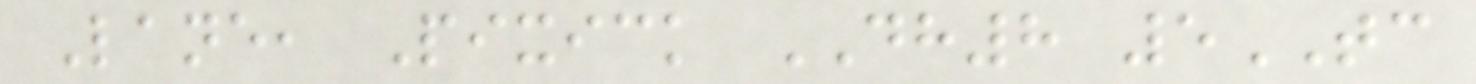Lane, Pixick DH8 5TC
